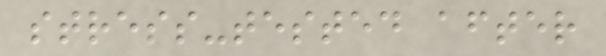stress-tested after
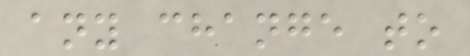any change to
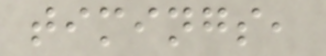timings,
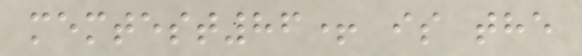memtest86+ is the
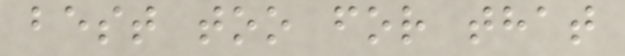best too for that
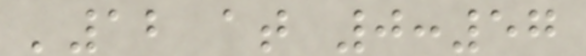'12 at 0:57
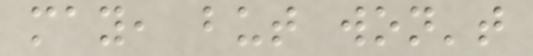may, but won't
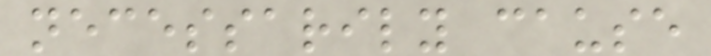necessarily cause
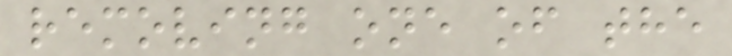removing one of the
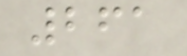261
